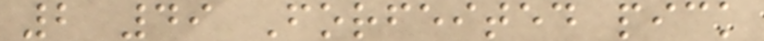2 49 Forfeited pick
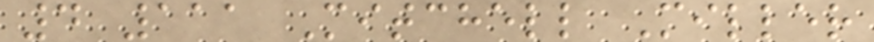4 111 Mitchell Miller
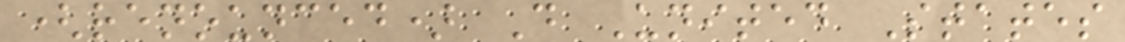(renounced) D United States
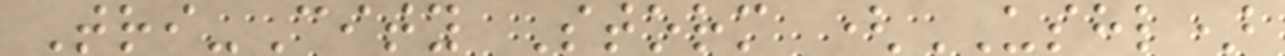Tri-City Storm (USHL)
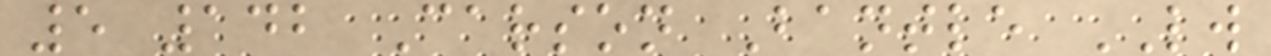5 142 Carson Bantle LW
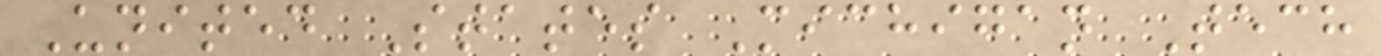United States Michigan Tech
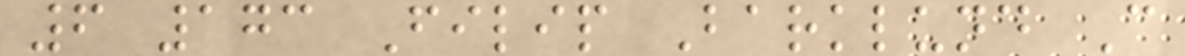6 173 Filip Barklund C
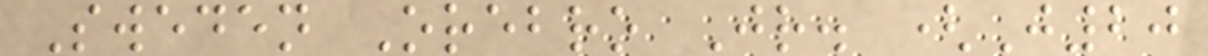Sweden Orebro Jr. (J20
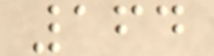164
